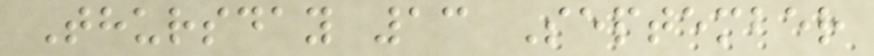Thursday 13 September
